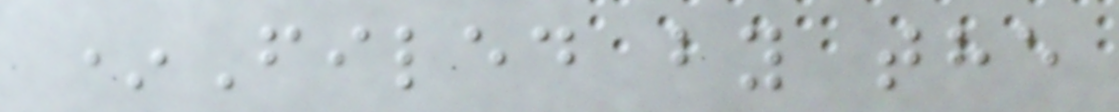*Filed by the
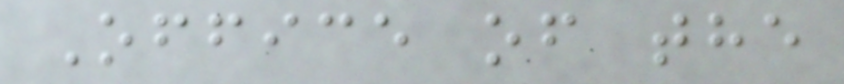Office of the
